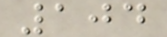104
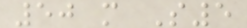50 m S5
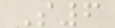S6
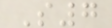S7
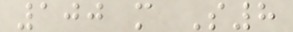100 m S8
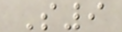S9
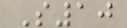S10
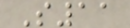S11
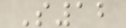S12
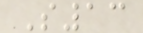S13
